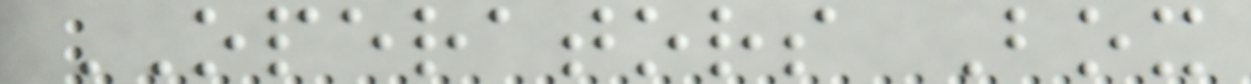OPERATORS Box
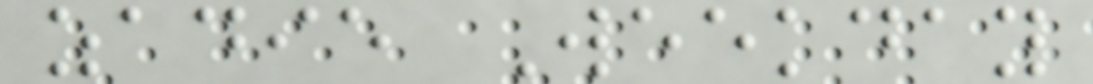zadie Weekday
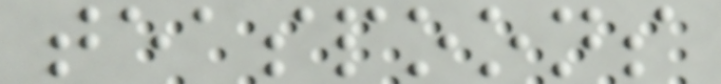teaspoons
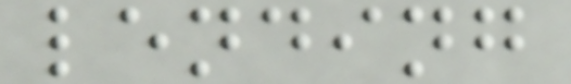lending
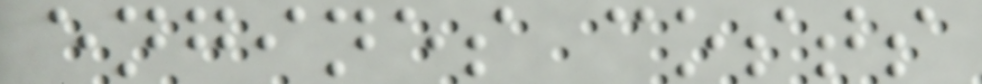engines costs
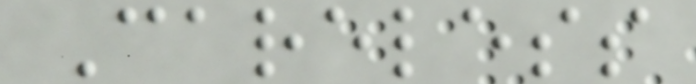Careless
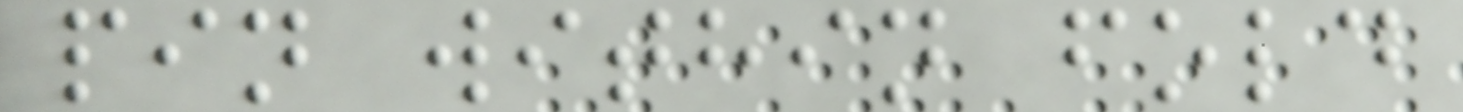pin within fold
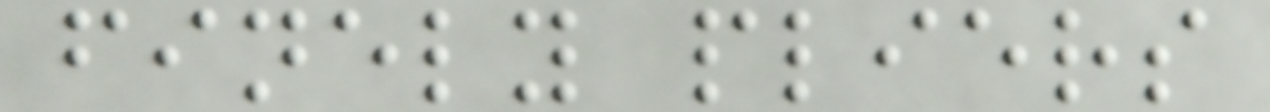finely pliers
